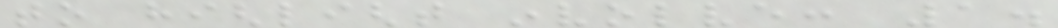to highlight involve: 1.
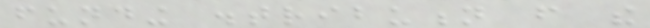funding distribution from the
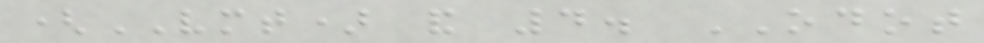(VMT) and 4. ODOT
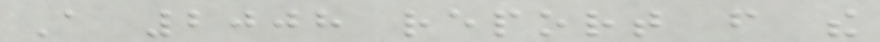A 2008 report from the
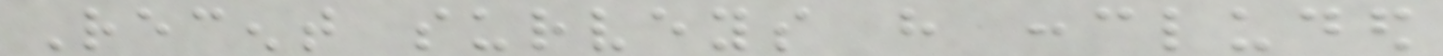Recent surveys have concluded
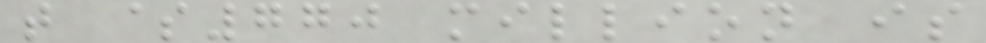that $770 million is
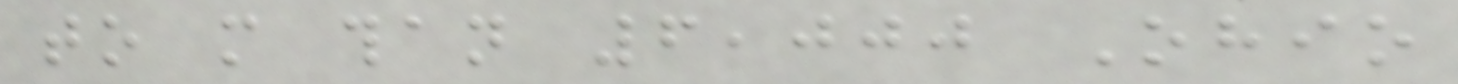to more than 6,000 Ohio
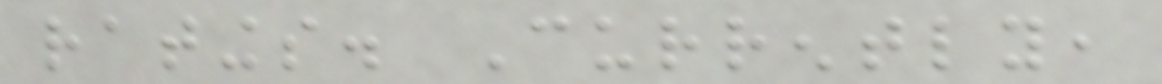ratings. Currently,
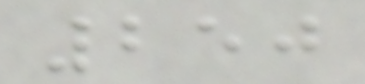250
